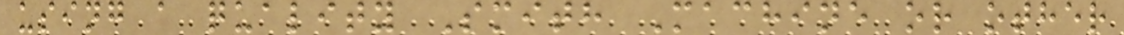using a quality Smith Machine or other
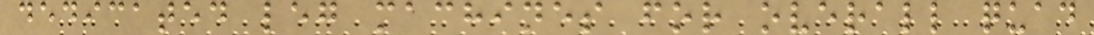dedicated leg machines for overall quad
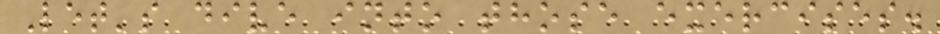Let's dive into those exercises.
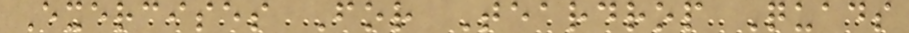Exercises For Teardrop Quads
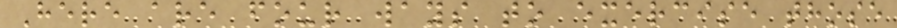Here are four ways to exercise those
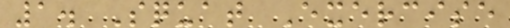1. Squat Exercise
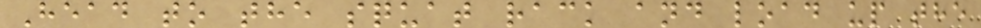Head to the squat rack and load up the
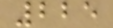225
